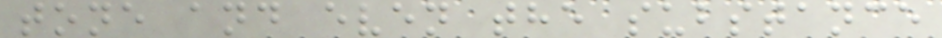tone and even the substance
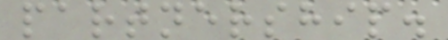partnership.
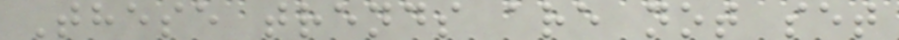These trends are not set
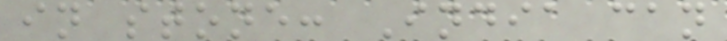in stone: India can
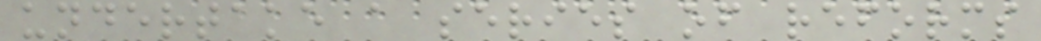undertake a series of reforms
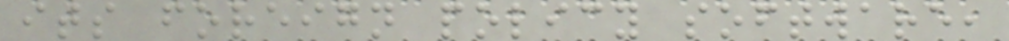its foreign policy software,
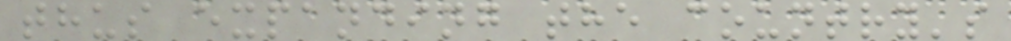thus expanding the country's
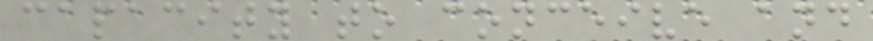capacity to conceive and
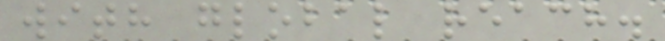with global reach.
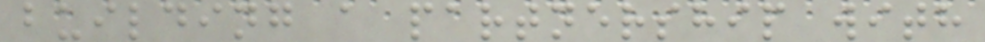building a partnership with
